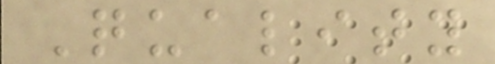Quality
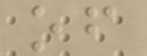of
